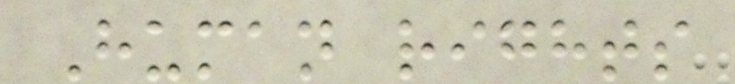Human rights
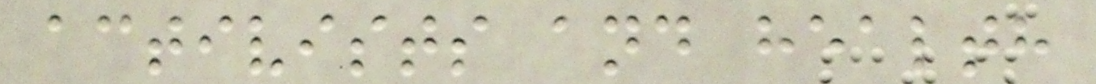activists and health
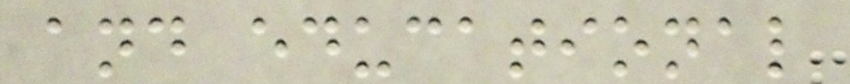and educational
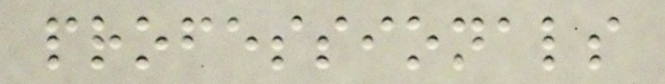professionals
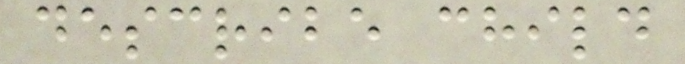describe child
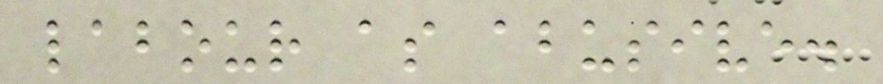labour as abusive.
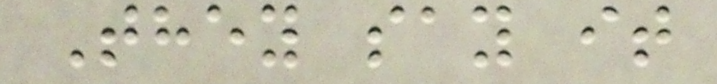They say it
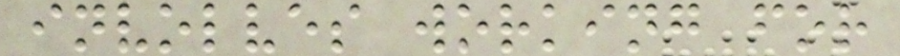involves working for
